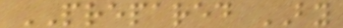PREPARED BY
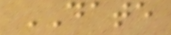DATE
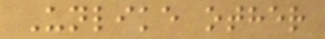Unlike other
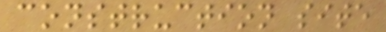construction site
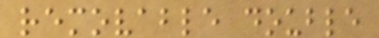removable double
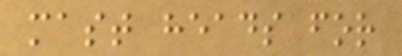mast heads for
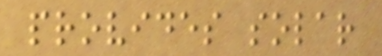provides solar
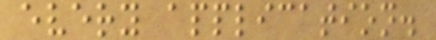every application.
